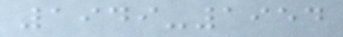1949-1954
